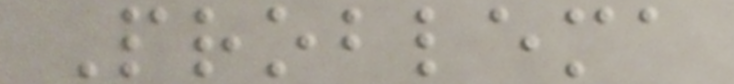Problema
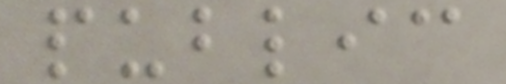public
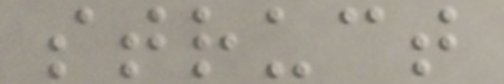struct
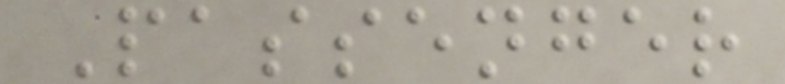Passenger
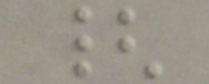{
